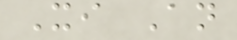Xi An
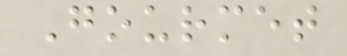Gourmet
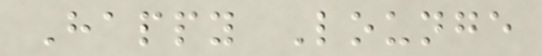Happy Lounge
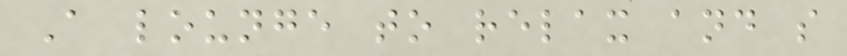A lounge to relax and s
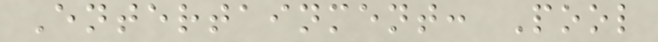Entertainment: Pool
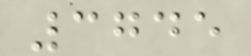3745
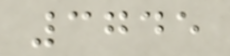3745
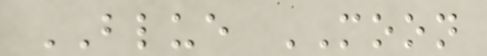BLUE MOON
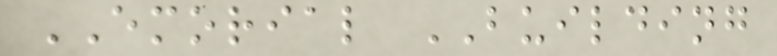EMORIAL BUILDING
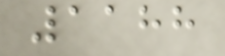1188
